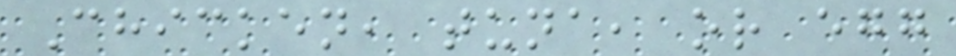Chicken, tuna, or egg
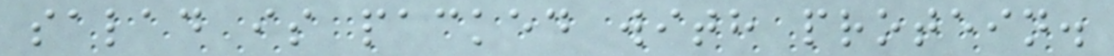salad is packed with protein.
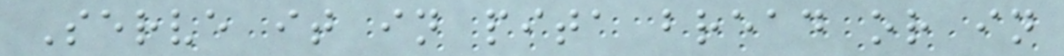Serve it in pita bread or in
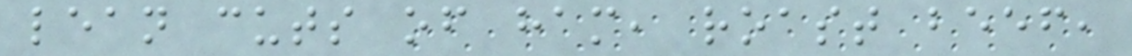lean cuts of ham, roast beef,
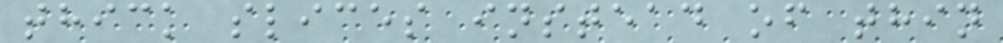thick slices instead of thin
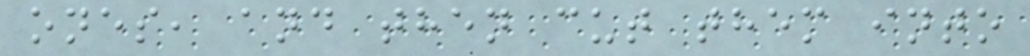ones, and then cut them into
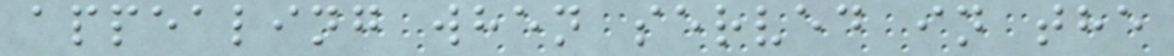appealing when served in the
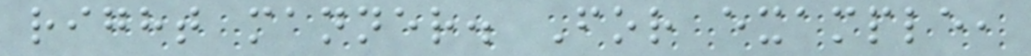right manner. For example,
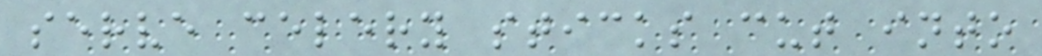serve celery sticks cut into
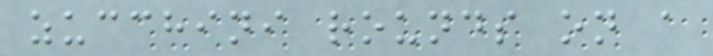zucchini rounds on a
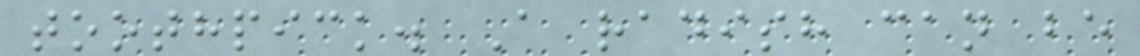toothpick. A radish can be
